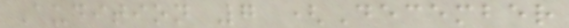Audition 7 (December
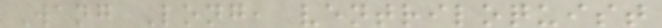Wang Long, ventriloquist
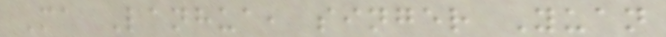Ma Lanhua, singer Yuan
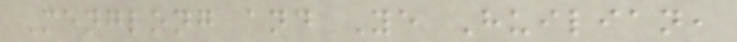Menglong and Ye Huilian,
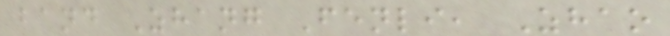band Zhang Fenli, Zhao
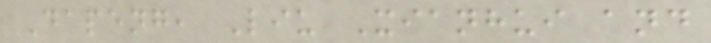Dapeng, Liu Xianhui and
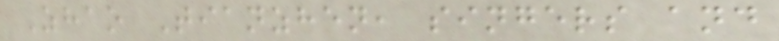Zhao Tianzhen, singers and
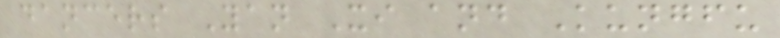dancers Yan Xi and Kungfu
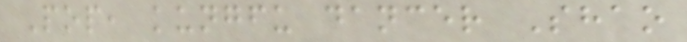Pop, kungfu dancer Shao
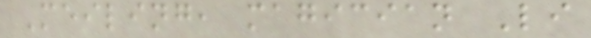Meiling, magician Li
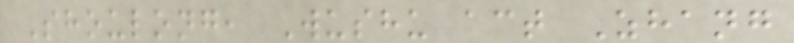Shoulong, Wushu act Zhang
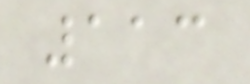113
